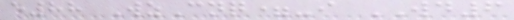e88 WzCnq=-i WD6
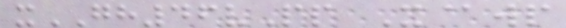xGH46vPp X@wp
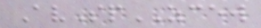AvSpZCEW
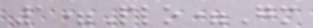1=Plo=Gm
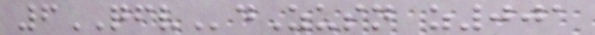6QFVdZusn z001
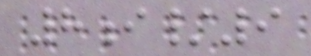8i/9
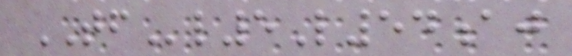TFl5L54aj
